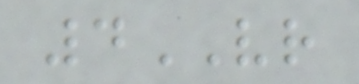4VR
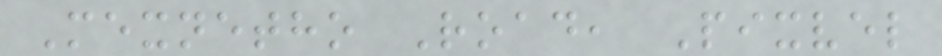Mexnetho Road, Pixvel
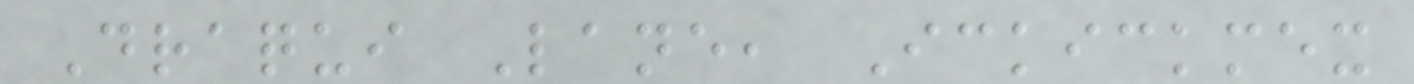Draqui Lane, Ickickmex
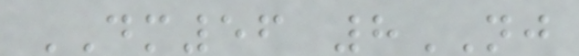DM56 8NJ
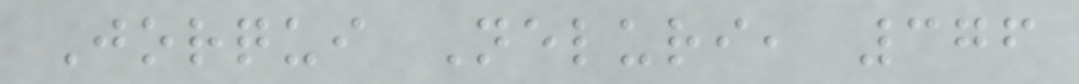Jorqui Neluri, 376
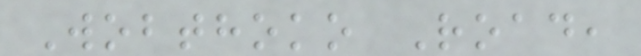Wobthoko Road,
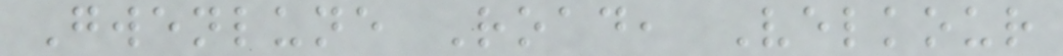Gwenlune Road, Velkour
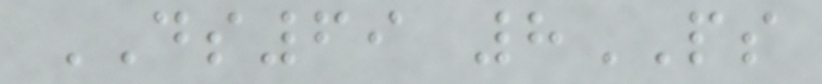DS69 8PS
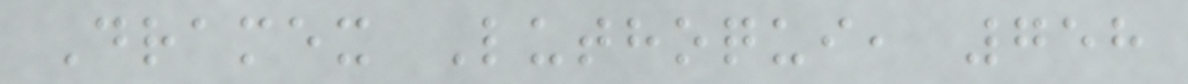Dramex Luthoqui, 758
